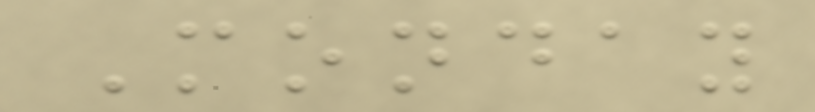Monday
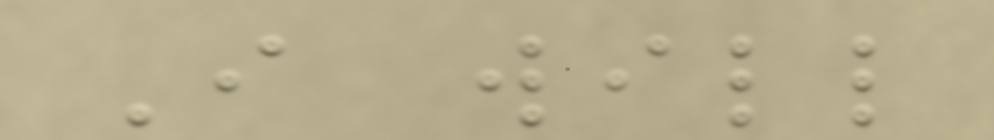I will
